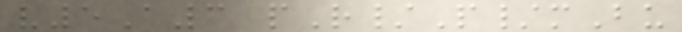v5A3 pR/P/mBu
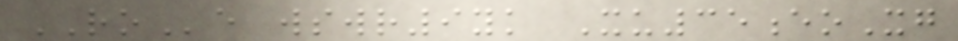ROe wswr9yk Xu35eoXg
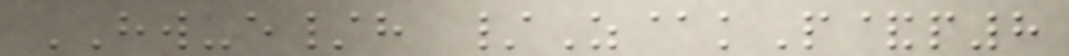HW-e/h /Z@kP&p8
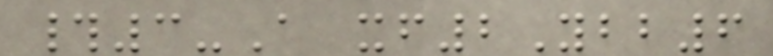#3-A xf2Ybb6
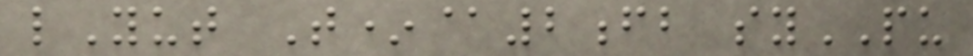lYut T*@2fb syPU
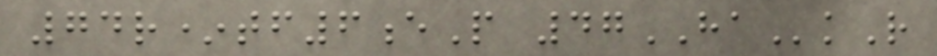74r*tf6eP 47HAkR
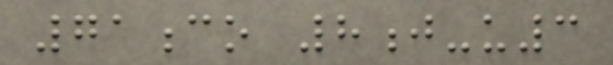71co 8j-u3
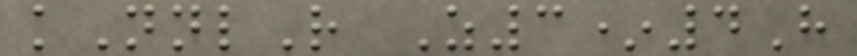kNnlR Z3*4H
